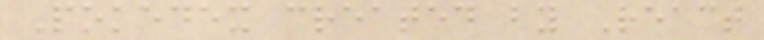Pokedex created by React
